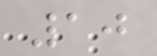10
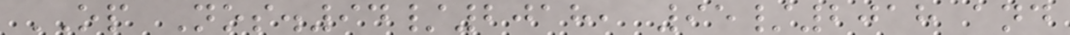OP Nos.94/2018, 95/2018 and
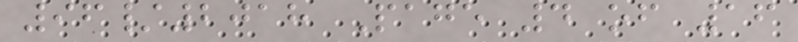96/2018 Page 4 of 16
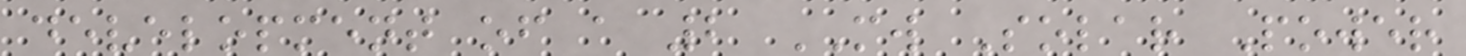development of a 2 MW Solar Power
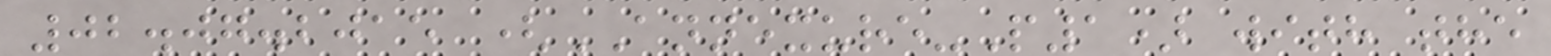02.07.2015 (ANNEXURE-P1) with the
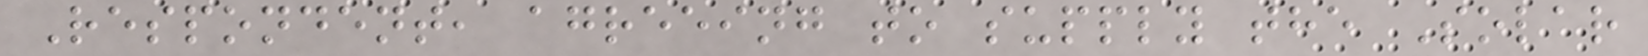Respondent, agreeing to supply the Solar
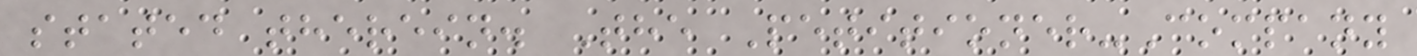stated therein. The Petitioner-Company
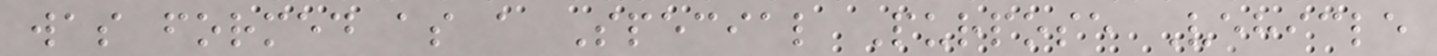was formed as a Special Purpose Vehicle
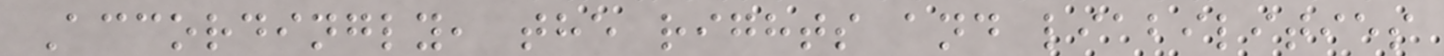Accordingly, the rights and liabilities
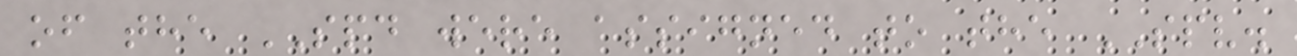of the SPD were assigned to the SPV.
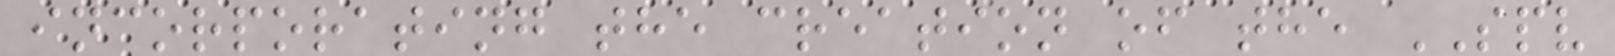incorporating the creation of the SPV
